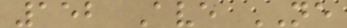152 Ave NE
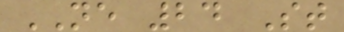NE 24 St
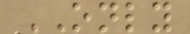ONLY
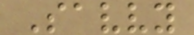Savvy
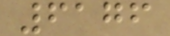6176
